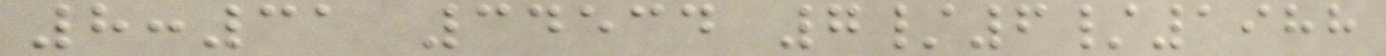8:31 34534 7/6/1988
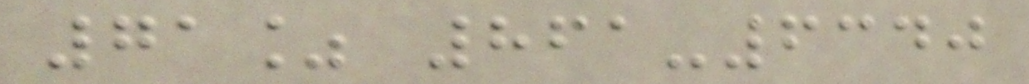71% 861-6340
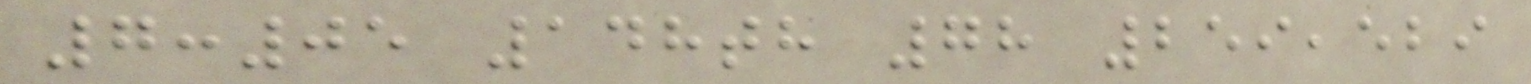7:05 148th 78 259,529
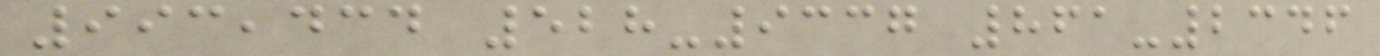993,434 528-9337 861-2346
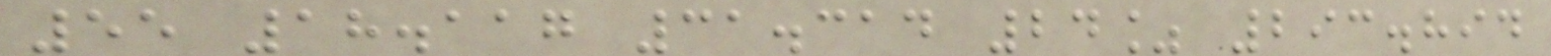55 18.117 31.314 24% 293.894
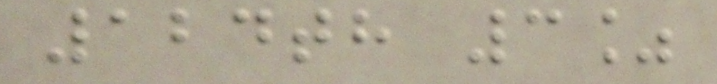124th 3%
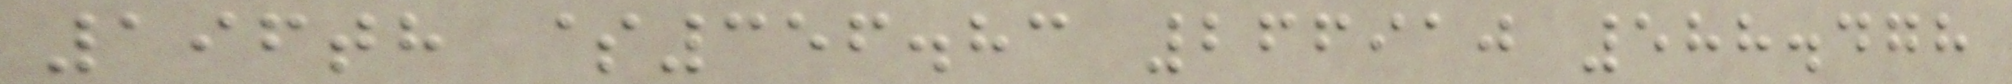196th $356.83 266910 588.478
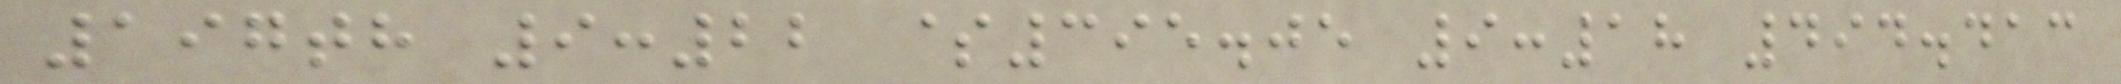197th 9:22 $395.05 9:18 494.413
